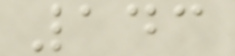143
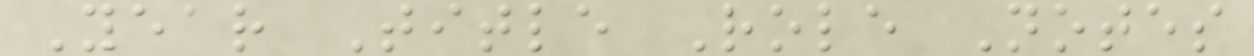Year Title Role Notes
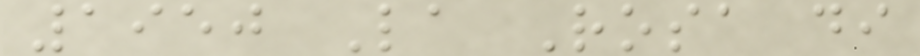1950 La Rosa di
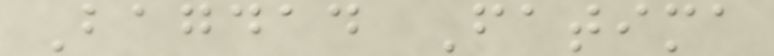Bagdad Fatima
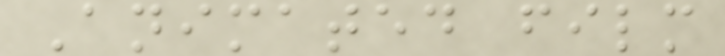Animated film
